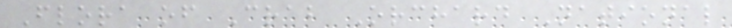Flora of Crab Orchard National
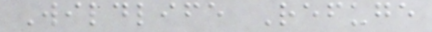Wildlife Refuge
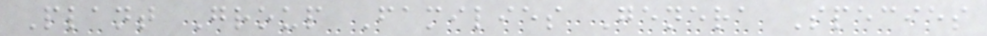Plant Group Families Genera Species
